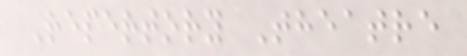Repertory Theatre
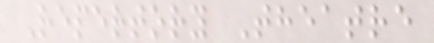Repertory Theatre
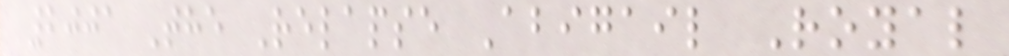2001 The Relapse Abigail Royal
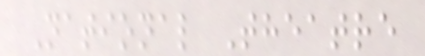National Theatre
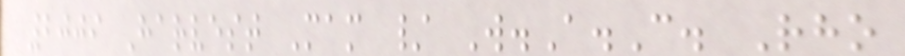2009 Harvest Mam / W.A.C. Rho
